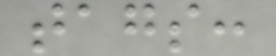tags:
